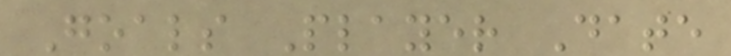Goals Player Date
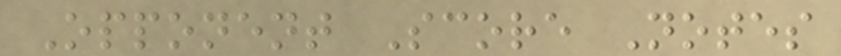Opponent Score Notes
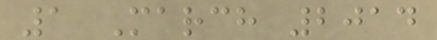1 March 2014
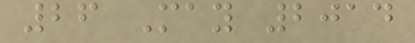26 May 2014
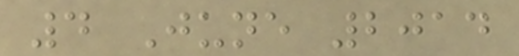4 June 2014
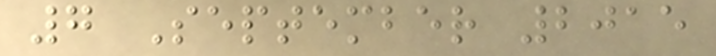7 September 2015
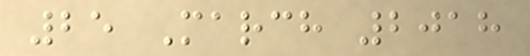25 March 2018
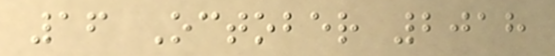16 October 2018
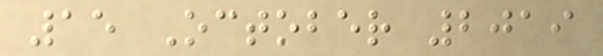15 October 2019
